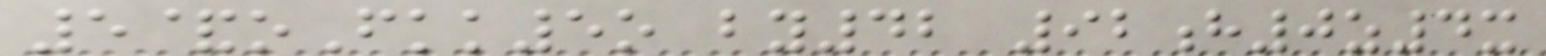5&oFkk5o by42 92h0z4x
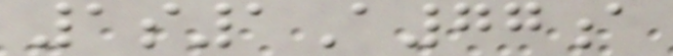1s1A77a
